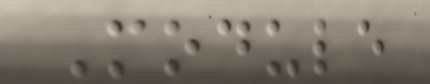Module
